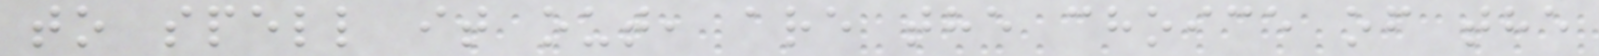to spell it out, are the choice of the
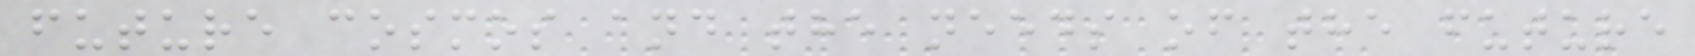future cosmos and the needs of the future
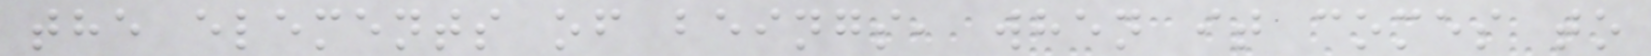the elements of beings, when it comes to
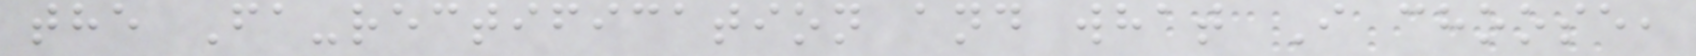the Fa-rectification and what I choose,
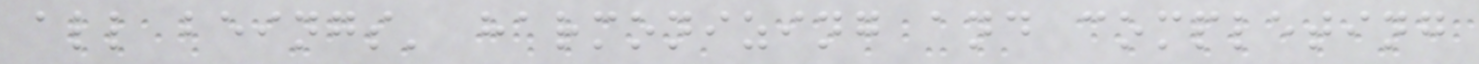all beings' harmonizing and completing
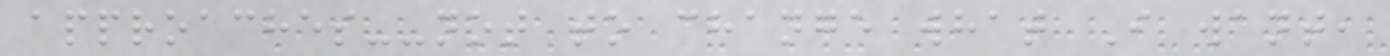approaches--not to change what I want,
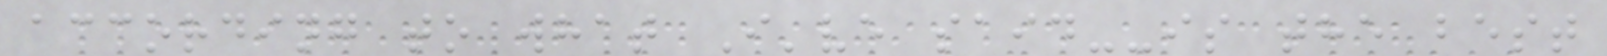according to what I've said--is the best
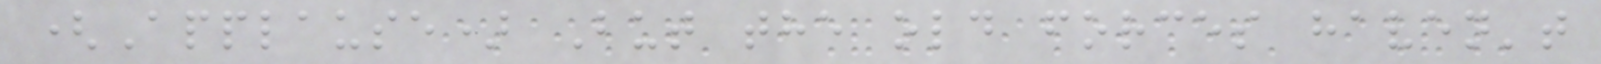(Applause) But the old forces haven't
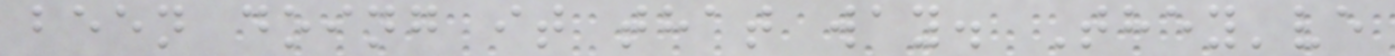been doing it that way. They've
